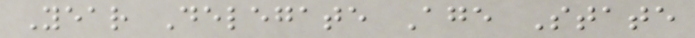Year Delegate Age State
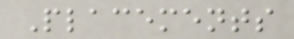Placements
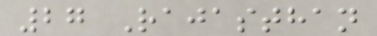27 Rajasthan
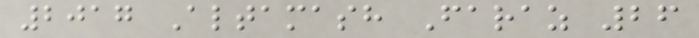2017 Altamash Faraz 26
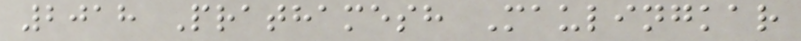2018 Prathamesh Maulingkar
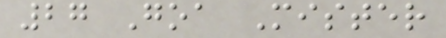27 Goa Mister
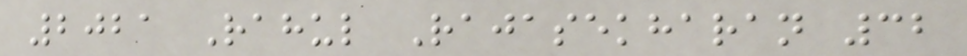2021 Rahul Rajasekharan 32
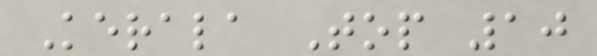Kerala Top 10
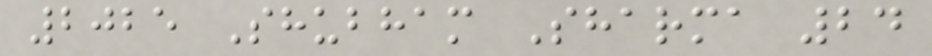2025 Shubham Sharma 24
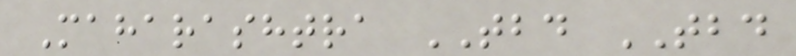Maharashtra TBD TBD
